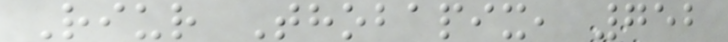Riur Thobapix, 752
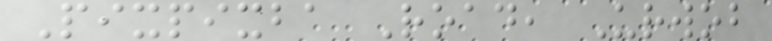Pixpixba Road, Urwob
